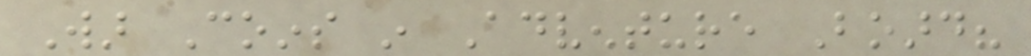War Coins in Adventure Board?
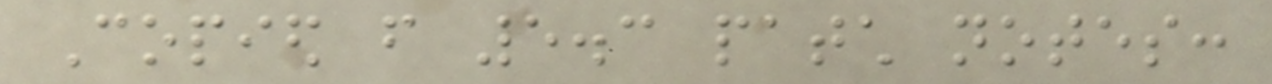Copied from 5.3 patch notes:
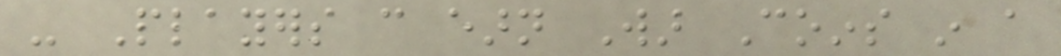- Players can earn War Coins in a
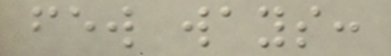few ways:
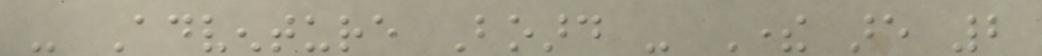- Adventure Board - There are 2
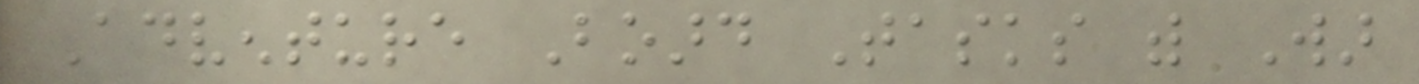Adventure Board Tasks with War
